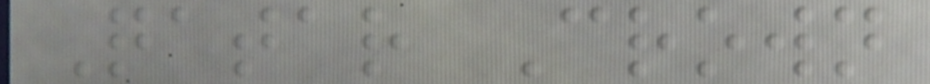Qatar Crown
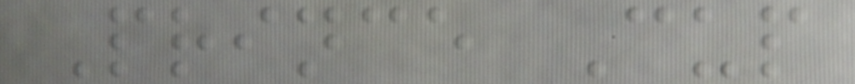Prince Cup
